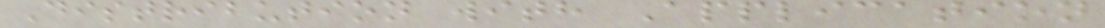Distribution with Application
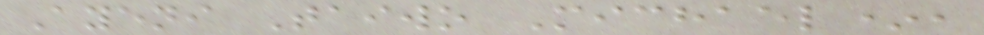Ayeni Taiwo Michael*,
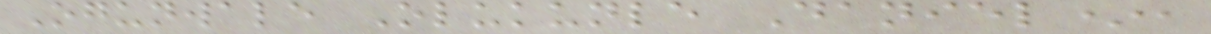Ogunwale Olukunle Daniel*,
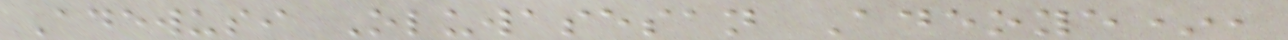Adewusi Oluwasesan Adeoye*,
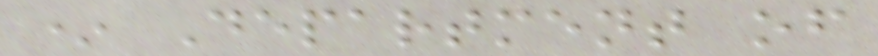* Department of
